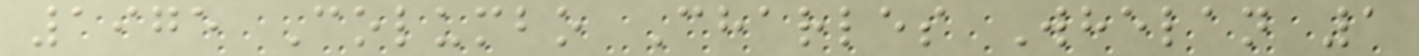1975 Columbo Charles Whelan 1
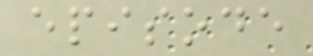episode
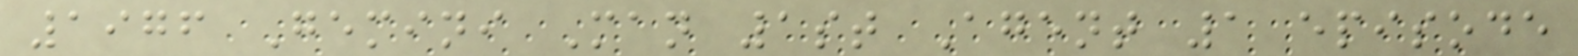1976 Gemini Man 1st Agent 1 episode
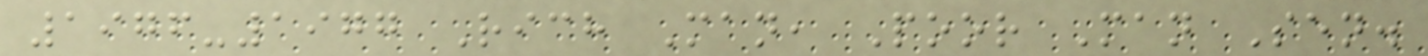1976-1977 Rich Man, Poor Man Sen.
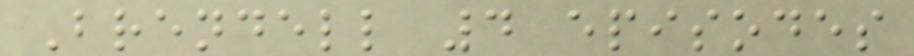Brendell 4 episodes
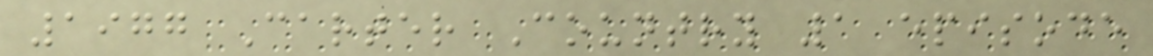1977 Carter Country 1 episode
